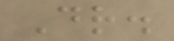Dr.
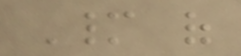Many of
